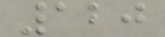120
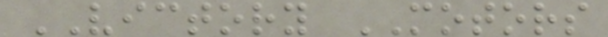VICTORY MOTORS
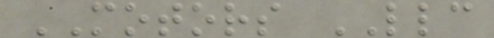MOTORS LLC
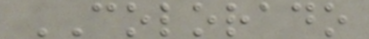COLORADO
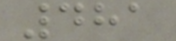481
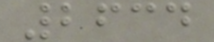2634
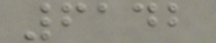6142
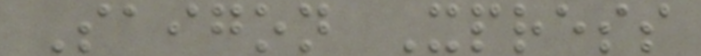Saigon Xpress
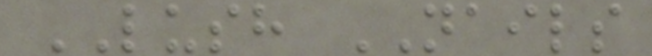LUSH NAILS
